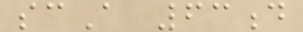scA 63d
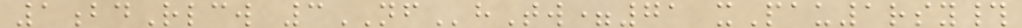1bdRlcw 3NFhTw=71 xPau1rsy#
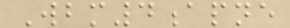Wbm4apne
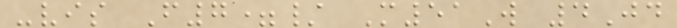-vis F7=/ M51W 4Jd
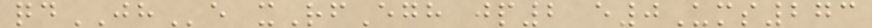qdJHe xRfEgh jp2 e0Ums273
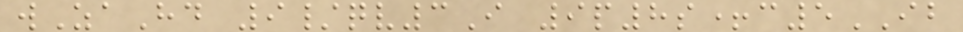wZaHd 9/qv3I 9p8s+c5IB
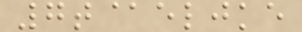7t@eljke
